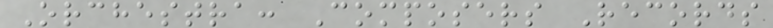Orchestra: Composers Records
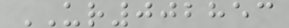UR002853
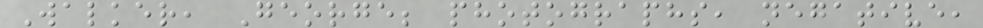Walker, George; photographs, negative,
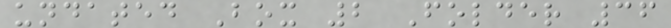undated Box 2 Folder 36
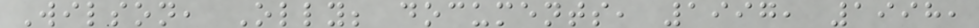Wilson, Olly; documents, 1997, 1998,
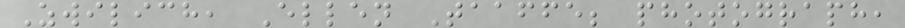Zwilich, Ellen Taaffe; photograph,
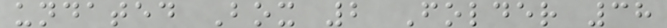undated Box 2 Folder 38
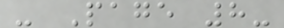- Page 8-
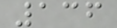136
